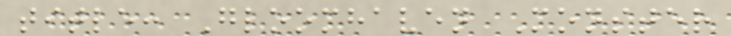title: Gloomhaven Monster
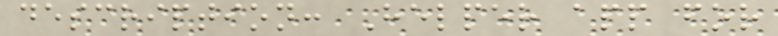description: Helper app for
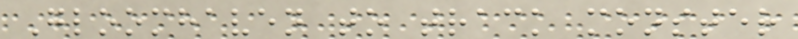Gloomhaven to track monster
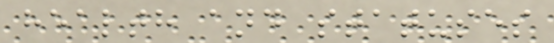health and statuses
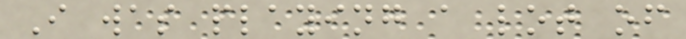I was playing a lot of
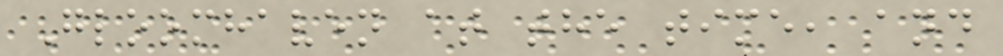Gloomhaven at the time, and
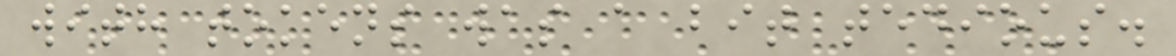with tokens was a bit tedious.
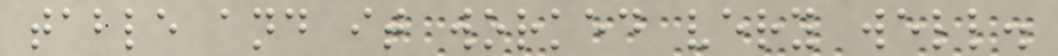table and it worked very well.
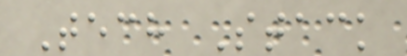Tech Stack
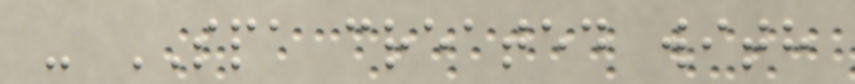- SPA created with
